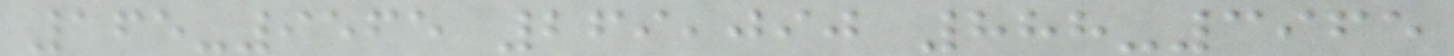165-9565 269,090 888-3965
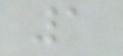1
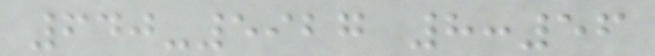640-5927 8:56
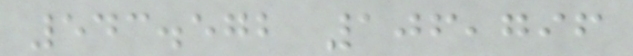543.572 106,796
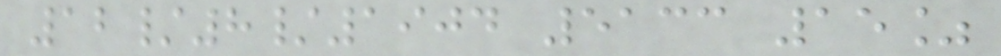12/8/1904 5133 15%
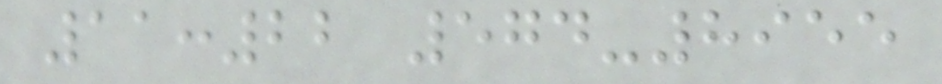11:22 574-8955
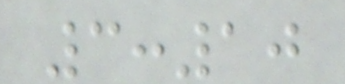3:10
